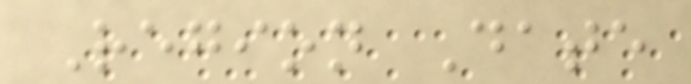Region Date
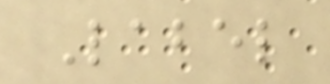Label
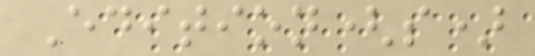Edition(s)
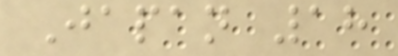Japan 18
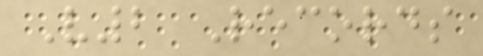V2 Records
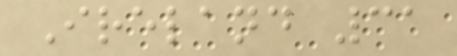Ireland 31
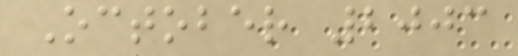October 2003
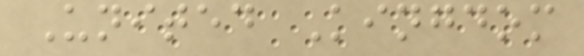United Kingdom
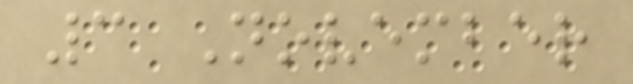3 November
